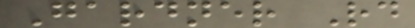Gardner Rd
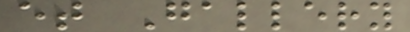et Gallery
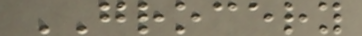GROCERY
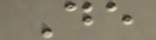De
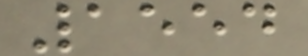1554
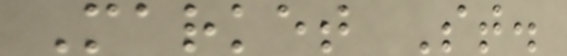Market St.
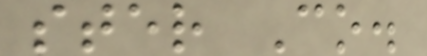ster Co.
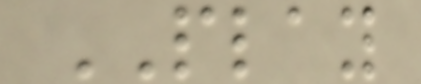PLAY
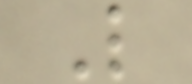L
